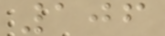106
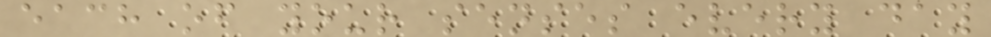each of your senses every day
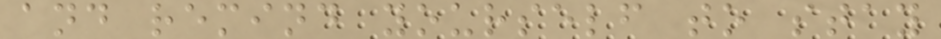and remind yourself to stay
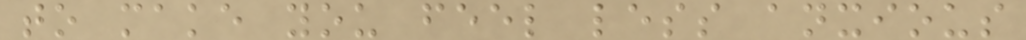to make you feel less anxious
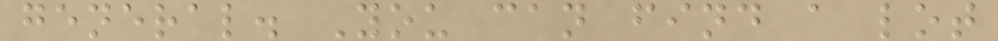general. You can find a lot
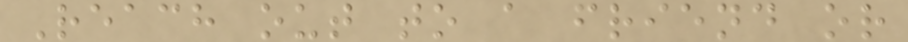Reach out to a friend or
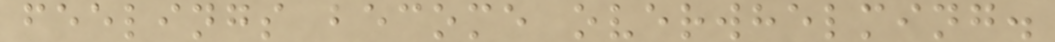feelings become overwhelming.
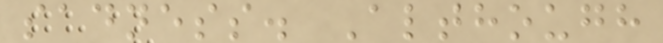sadness. Although
